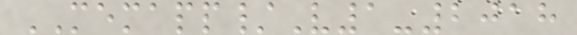MEMAPP/V1-2018
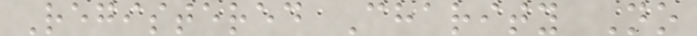Registered Charity No
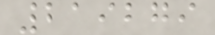219279
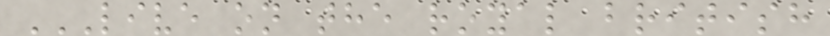LIVE ON THE ROYAL BRITISH
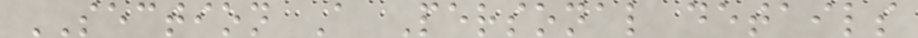SECTION A Personal details
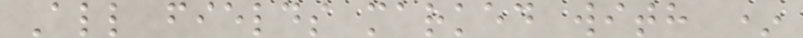All fields marked with *
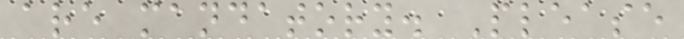are mandatory. Please
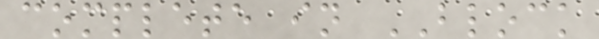complete in BLOCK
